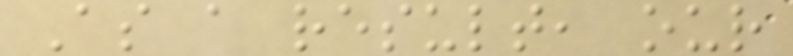As a result, our
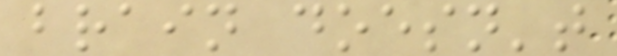brain doesn't
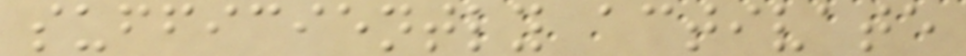sufficiently activate
